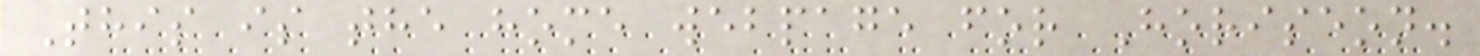This is the home webpage for Horiseon.
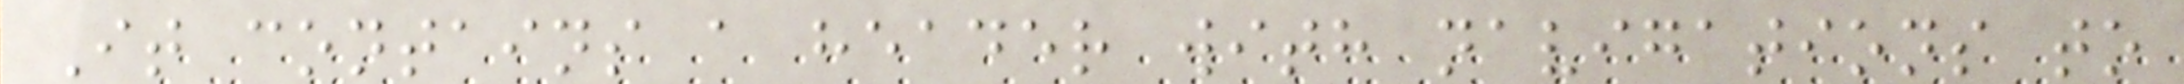It contains a header with navigations to
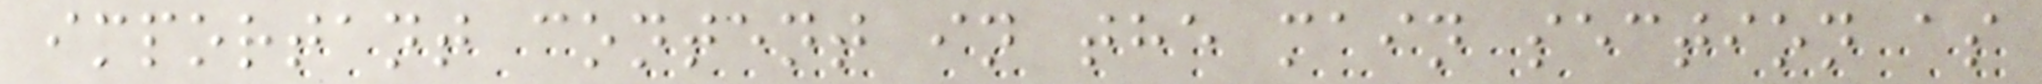important content in the main section as
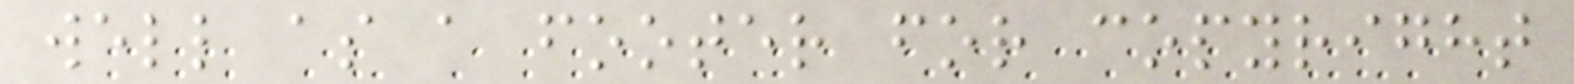well as a footer for copyright
